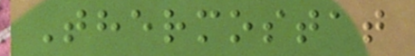Thermostat
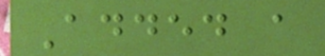Added a
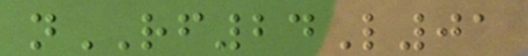nRF24L01
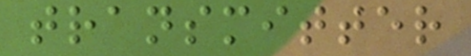transmitter
